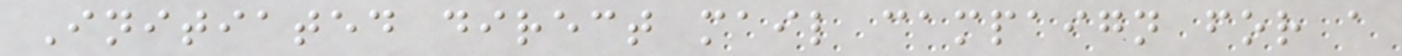Initiated direct mail campaign for a
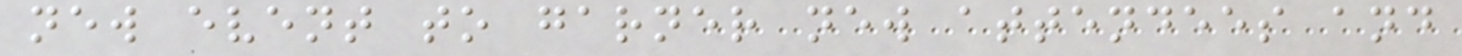new event to garner new attendees and
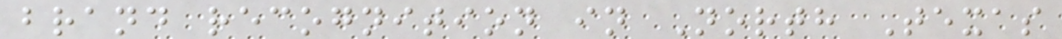brand recognition in North Texas
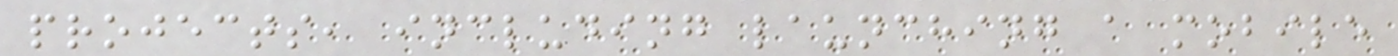projects, including launching a mobile
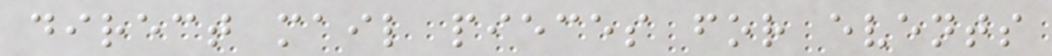direct mail pieces for events
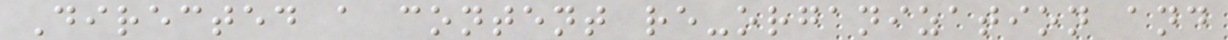Directed a content re-organization and
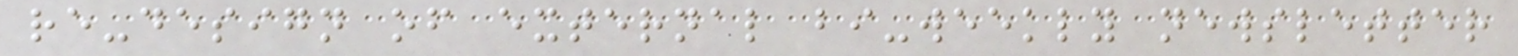re-design of external bi-weekly newsletter
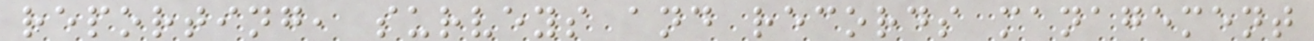reporting, surveys and records management
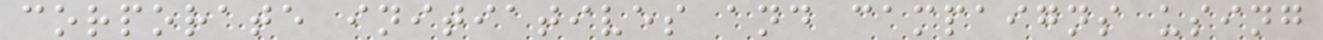corporate initiatives and campaigns using
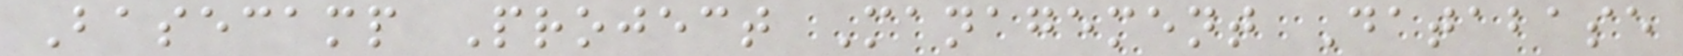Basecamp Project Management Database
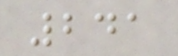241
